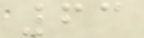63
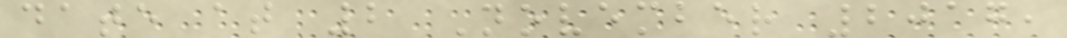date at 2 November 2017,
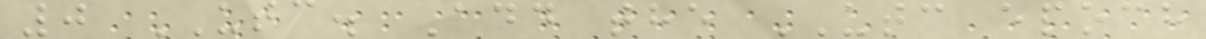0 UTC. Add the UTC epoch
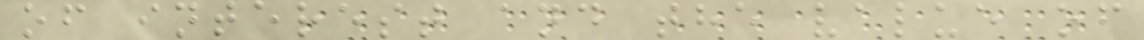of interest and the value of
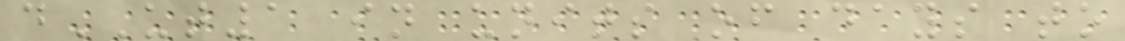dUT1 in units of days to
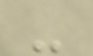-
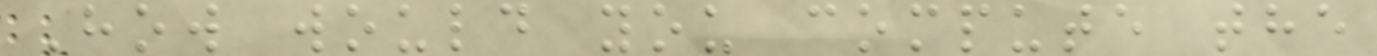How would you compute the
